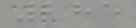285
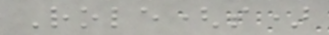Role(s)
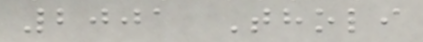2001 Tholi
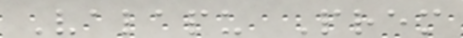Valapu Prem
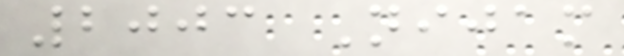2003 Nijam
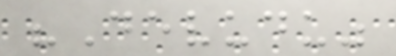"Devudu"
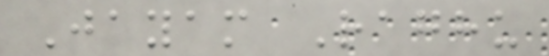Jayam Raghu
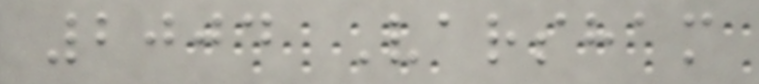2004 Varsham
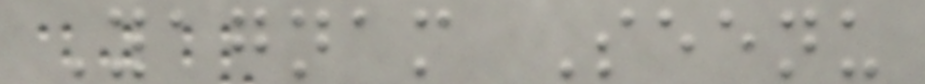Yagnam Seenu
